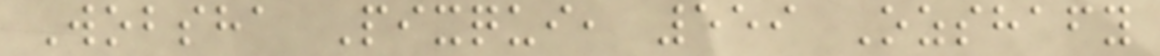Wobsha Pixqui, 559 Ozshafy
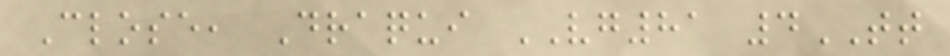Close, Draqui VG81 4TT
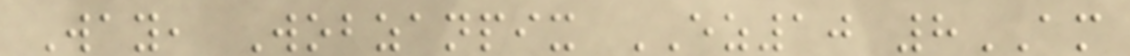Way, Wobzanpix EZ10 8AM
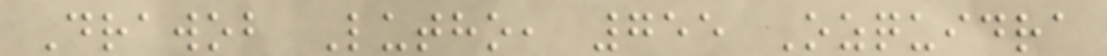Drawob Lutho, 755 Ozquidra
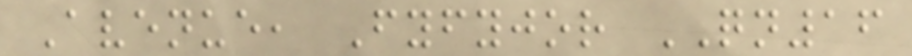Avenue, Fyfyjor QN16
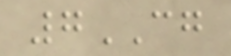7CG
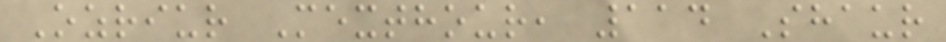Ozriur Mexthour, 114 Shaur
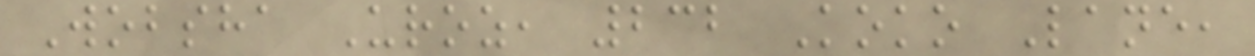Wobsha Uroz, 232 Koko Lane,
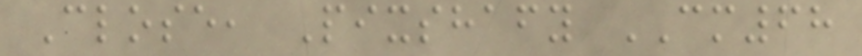Close, Pixshafy CM68
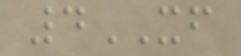4XF
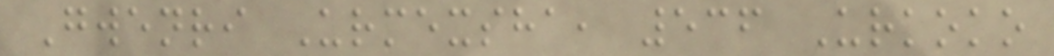Gwenri Urmexsha, 536 Urkoko
